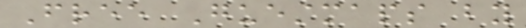Free Guestmaps by
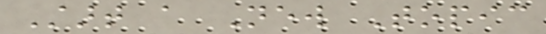Start a New Topic
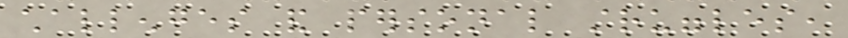challenges and personal struggles,
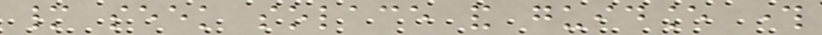many seek solace and guidance through
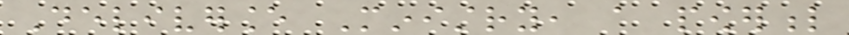Deliverance Ministry, a powerful
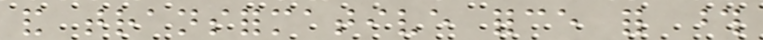and transformative force for those
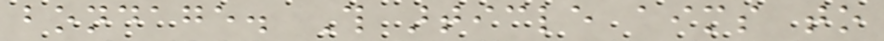bondage. This article aims to
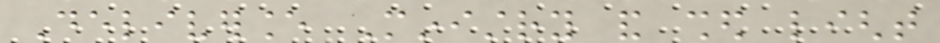Deliverance Ministry and shed light
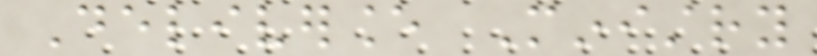Deliverance Ministry
